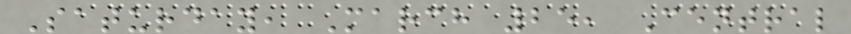Saturday, March 25, Central
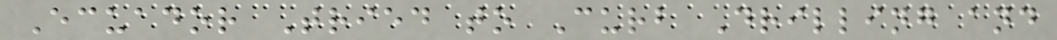Ecuador Tried to Curb Drilling and
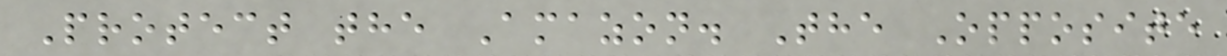Protect the Amazon. The Opposite
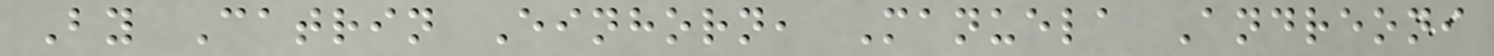By Catrin Einhorn, Manuela Andreoni
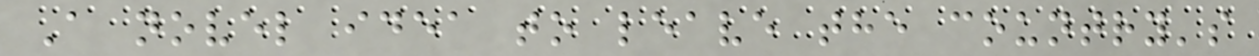A novel idea to leave the country's
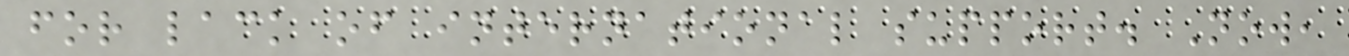for lack of international support. Now,
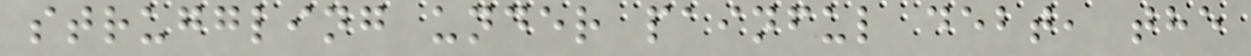struggling under painful debt, the
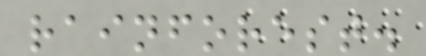rainforest.
